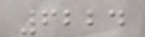6224
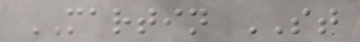MARTIN ST
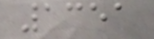1351
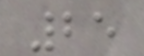25
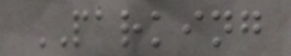PARKING
